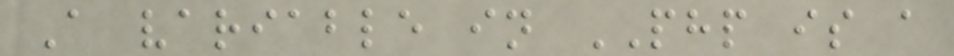A variable in PHP is a
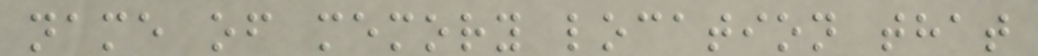name of memory location that
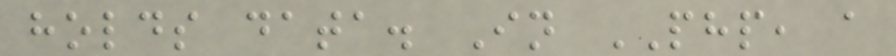holds data. In PHP, a
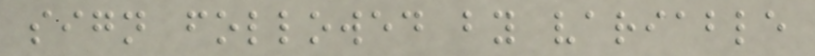sign followed by variable
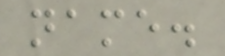name.
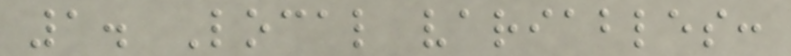1. Local variables:
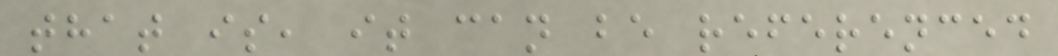that is, it can be referenced
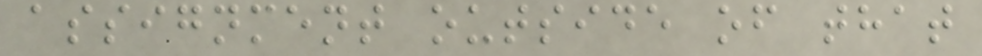assignment outside of that
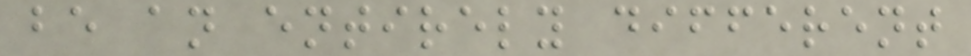be an entirely different
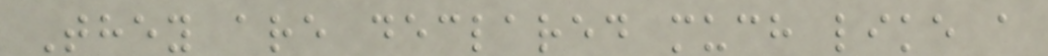They are declared much like a
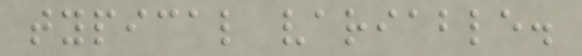typical variable.
